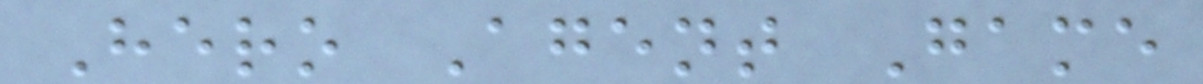Hero Agent Game
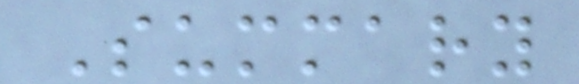Summary
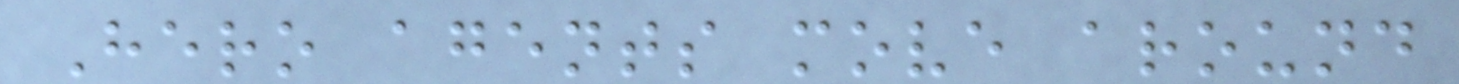Hero agents move around
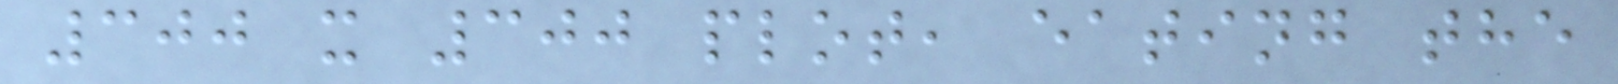300 x 300 plot, eating the
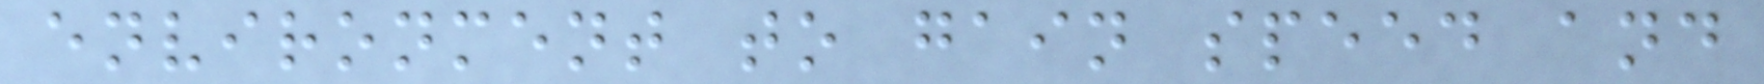environment to gain speed and
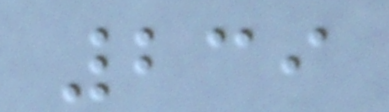239
